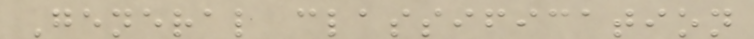General classification
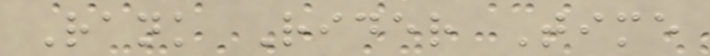Rank Rider Time
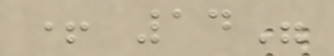+ 14"
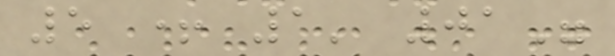5 + 1' 01"
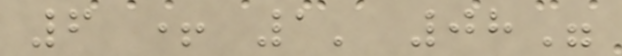6 + 1' 08"
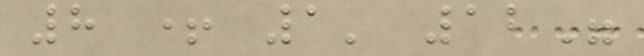8 + 1' 12"
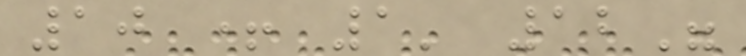10 + 1' 12"
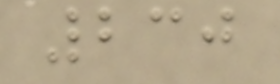230
